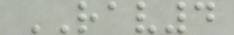RAV4
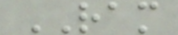RAM
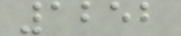1252
